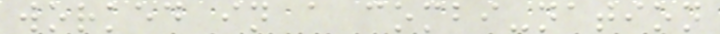worked in a combi-nation
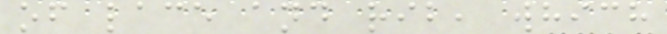of lace and rib, which
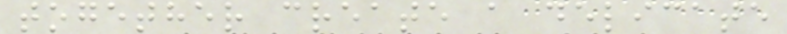together create a delicate
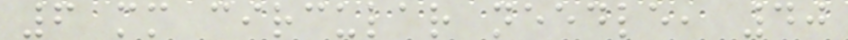6 mm circular needle, 40
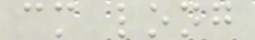cm long
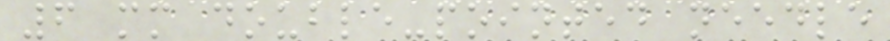6 mm double-pointed needle
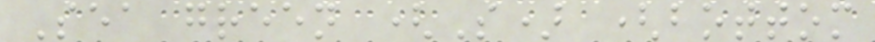Sea green (S) (bottom
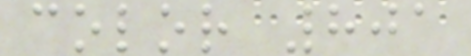color 801
